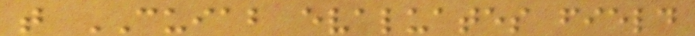that CUIAB evaluates field
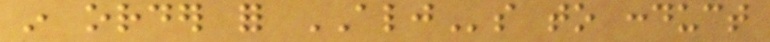in order for ALJs to conduct
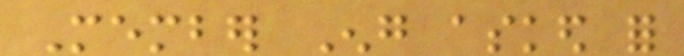Member Eng asked for
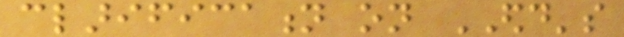clarification on EDD's
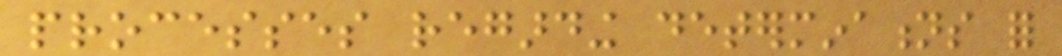processes regarding determinations for
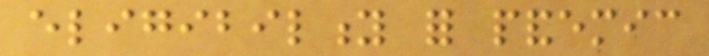eligibility for pandemic
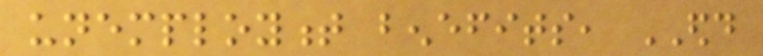unemployment benefits, EDD
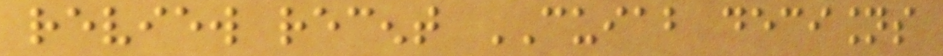review recent CUIAB decisions
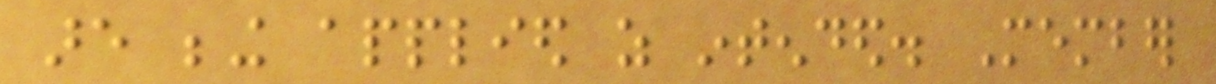are being applied as intended. Member
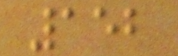152
